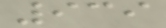939
